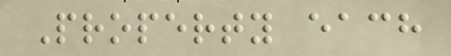Property each
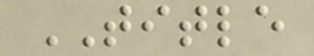TITLE
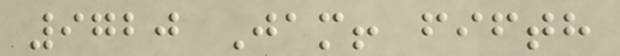9720 Jam! fifth
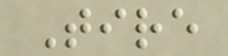Tire
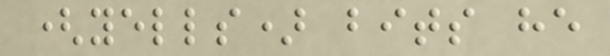(yells) bits he
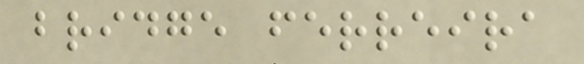bridge ferreira
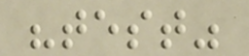"test"
